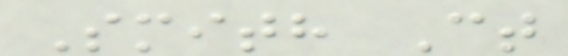Smith Ct
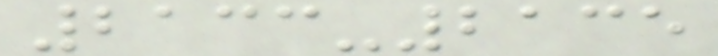2133-2135
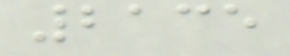2135
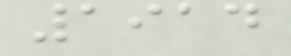1914
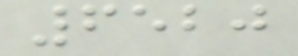6520
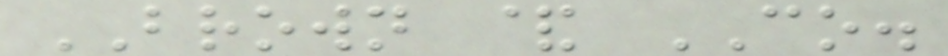BROWN & CO.
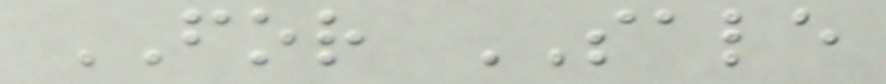FOR SALE
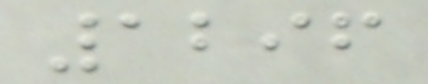1296
